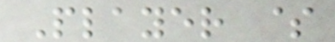Player $
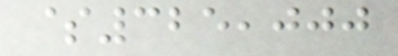$325,000
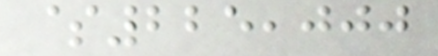$225,000
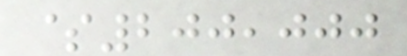$200,000
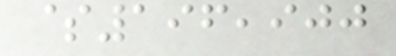$196,900
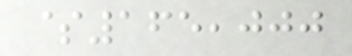$165,000
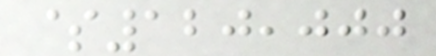$120,000
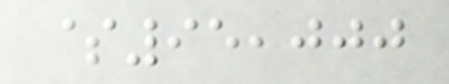$95,000
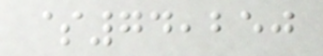$74,250
